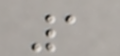1
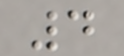4
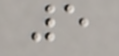5
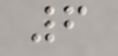6
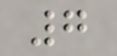7
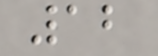12
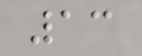13
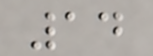14
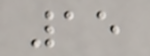15
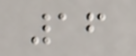16
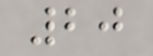20
